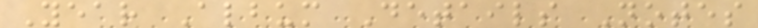Year Album Details Notes
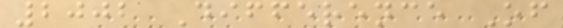2002 Difference Of
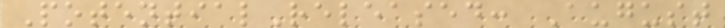PotentialReleased: August
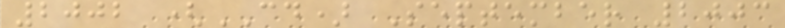2002 (CD) September 2003
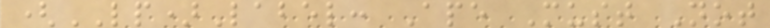(LP)Label: Ape Must Not
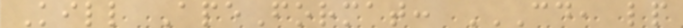Kill ApeFormat: CD, LP
